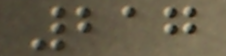217
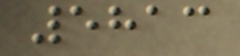5813
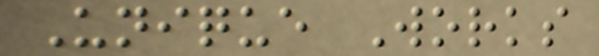Unique Works
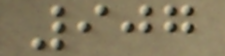907
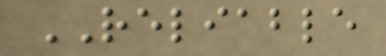RELIABLE
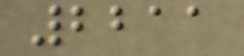2211
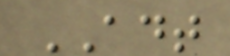ADT
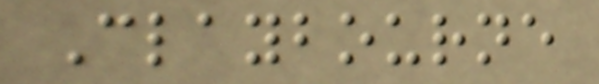Claybourne
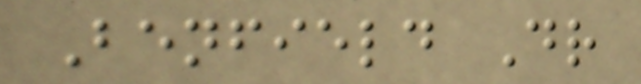Benfield Dr
